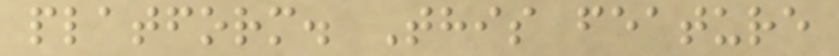platform. This feature
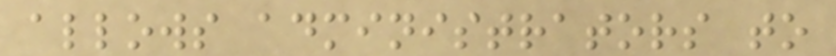allows administrators to
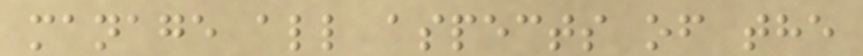manage all aspects of the
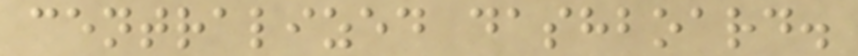centralized dashboard.
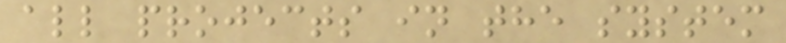all projects in the system
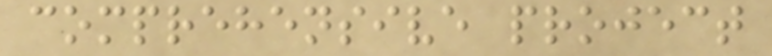comprehensive project
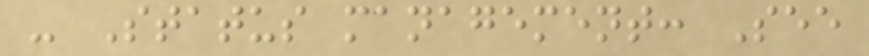- Status management: See
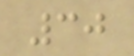30
